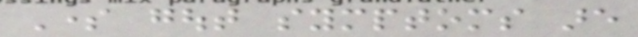Some gout symptoms are
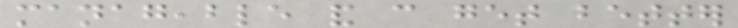manageable and can get better
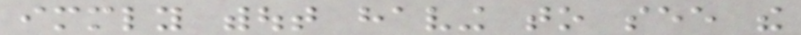immediately without having to see the
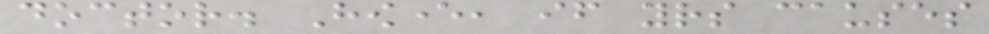doctor. However, if yours causes
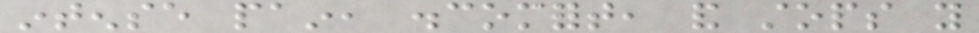intense pain, discomfort, and stops you
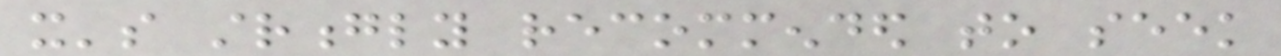it's strongly recommended to seek
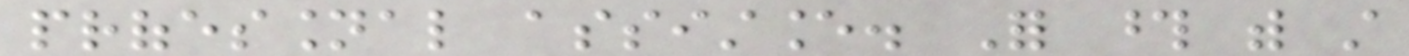professional assistance. For those with still
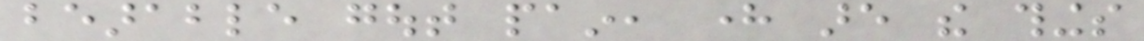bearable gout pain, here are the things
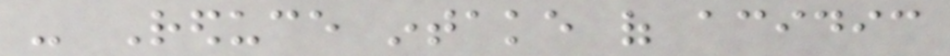- Reduce intake of acidic
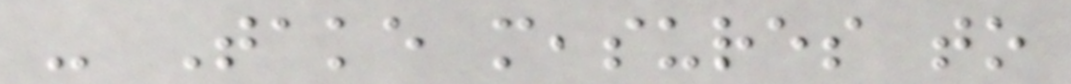- Take measures to
